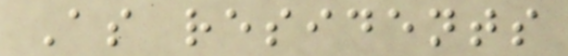As residents
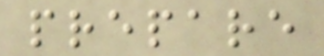prepare
